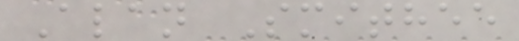Alan Smithee
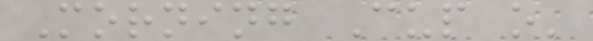Morning Cup o'
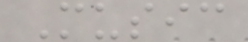Music
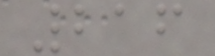216
